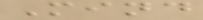Mind
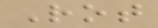Rot
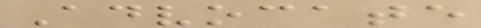Advocate
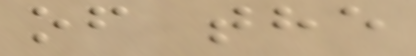of the
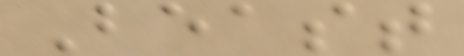Beast
